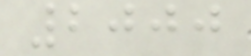2000
